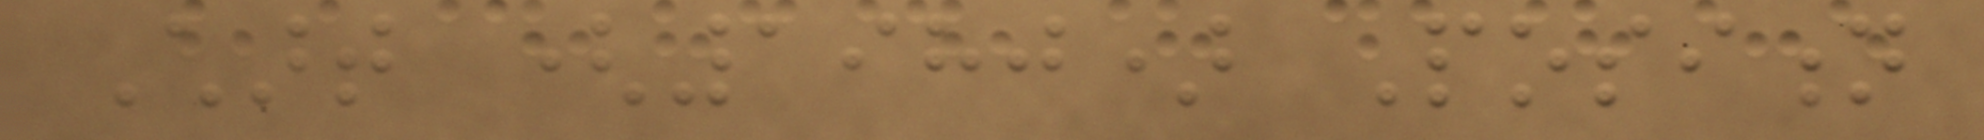Chart (1980) Position
